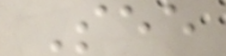See
